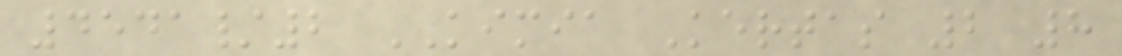4541/2 KIMIA Kertas 2 8
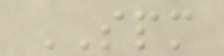SPM
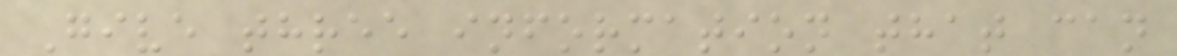Give three information that can
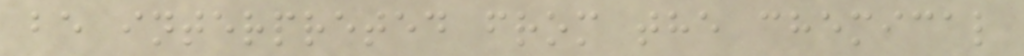be interpreted from the chemical
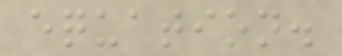equation.
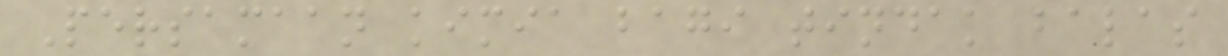Persamaan kimia bagi tindak balas
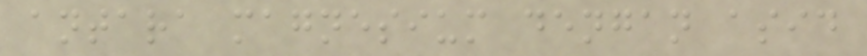antara magnesium dengan asid
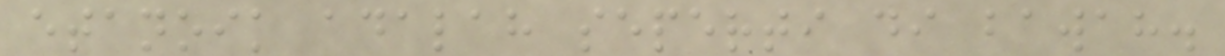etanoik adalah seperti di bawah.
